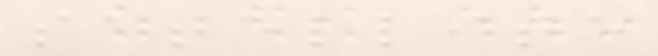satellite
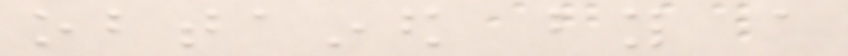obtained by a
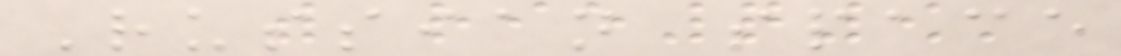Russian space
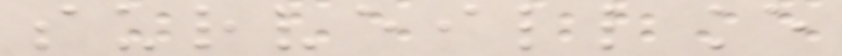surveillance
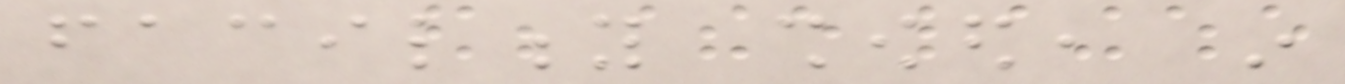facility showed, in
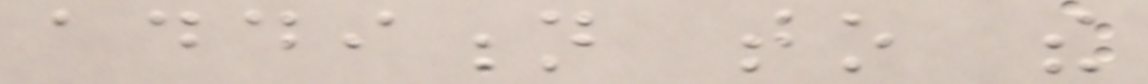addition to the
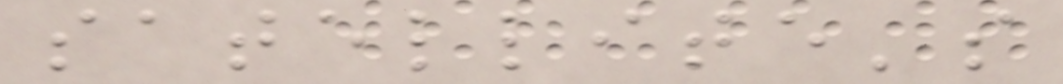satellite's
